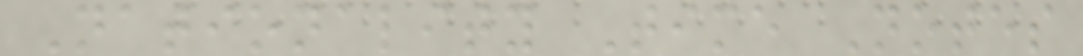Nationality Time Notes
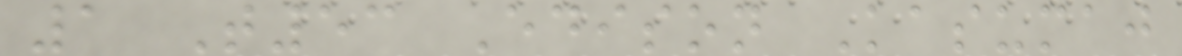1 T53 Edison Kasumaj
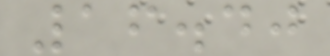16.40
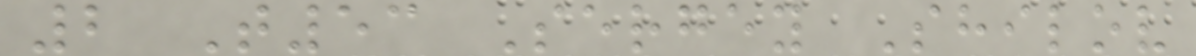2 T53 Sergey Shilov
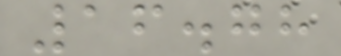16.78
